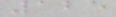125
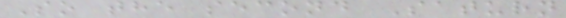So the second Saturn
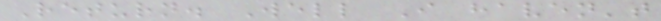Return. Well I haven't
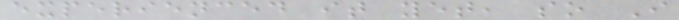experienced it yet, so I
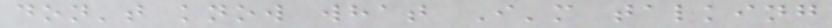don't know what I'm talking
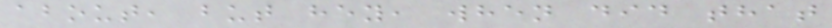about, but hey, when did that
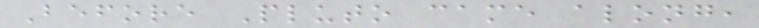Before Pluto came along,
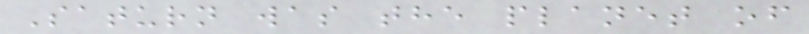Saturn was the planet of
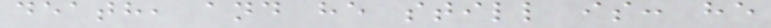death, and he still is: he
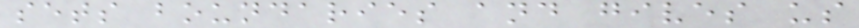sets boundaries and gives us
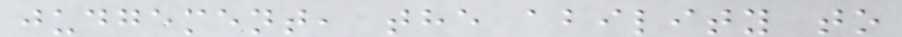judgement, the ability to
